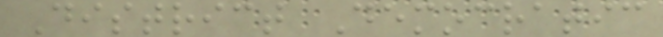District Democratic
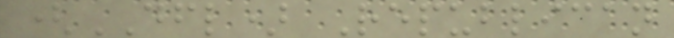(DFL) Republican
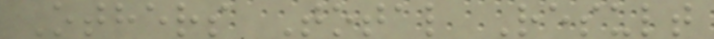Others Total Result
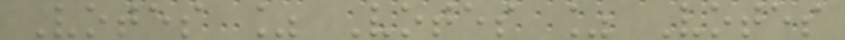Votes % Votes % Votes
